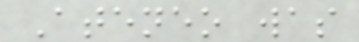Ateneo was
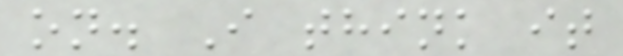on. I think it
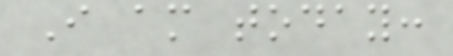I am today:
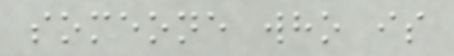someone who is
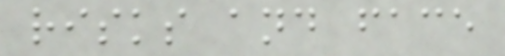risks and face
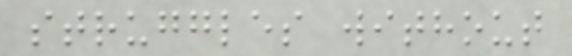struggles without
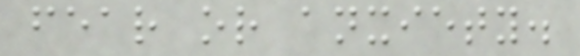fear or anxiety.
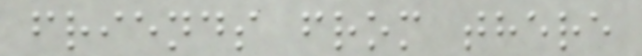friends from there
